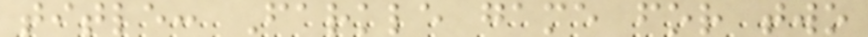title: Farkle game for two
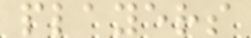players
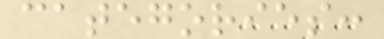categories:
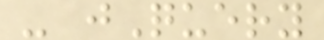- jQuery
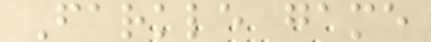Farkle game
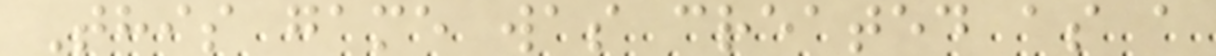This game was created as a
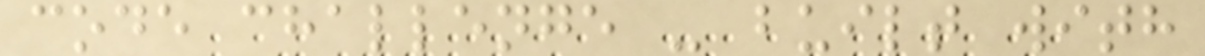code challenge - built with
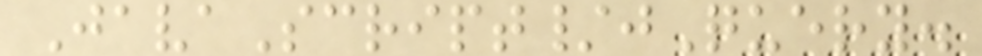JavaScript/jQuery.
